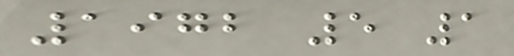1972 5 1
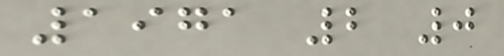1971 2 0
